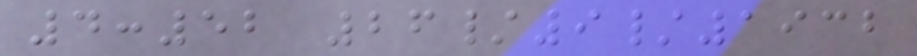4:52 26/9/1932
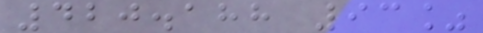420.188 93%
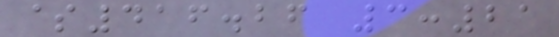$416.26 3:21
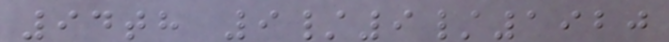94th 9/9/1920
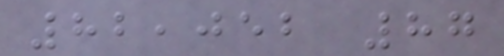82,052 87
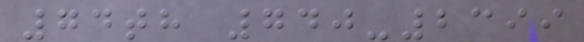74th 740-2399
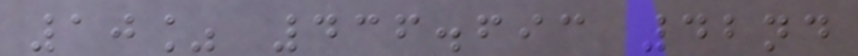10% 436.693 42nd
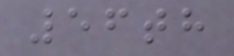56th
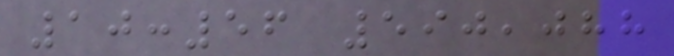10:56 590,088
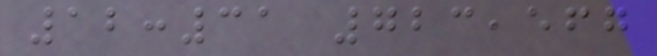12:31 723,567
